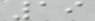19
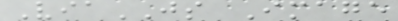ViaJS Image
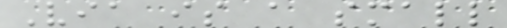Via is a small
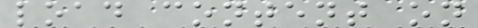load content on
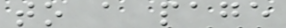to a page
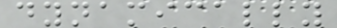dynamically
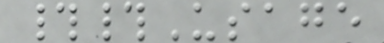##Usage
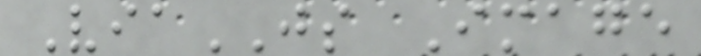ViaJS Image
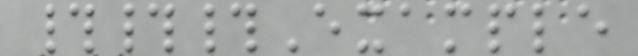###Example
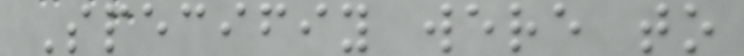Specifiy were to
